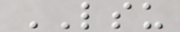LSU
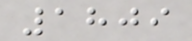1809
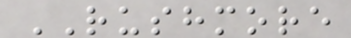RUSHMORE
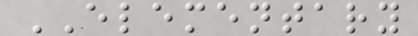ELEMENTARY
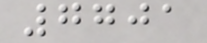7701
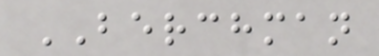BERCHMAN
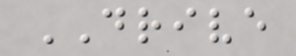DRIVE
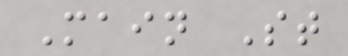Main St
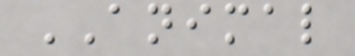ANIMAL
